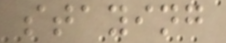staying
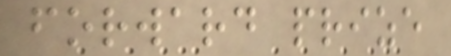forward prize
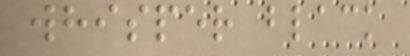whisper black
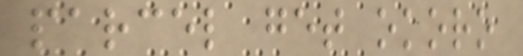parcel get okoro
